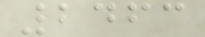2463
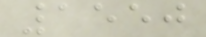1550
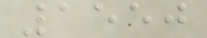1550
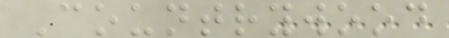Countrywood
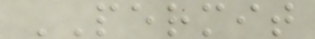PERMIT
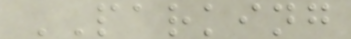PARKING
